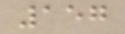157
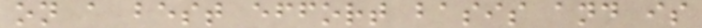on a best effort basis and is
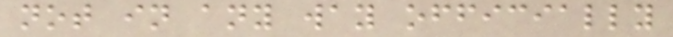not in any way officially
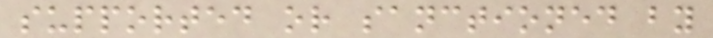supported or sanctioned by
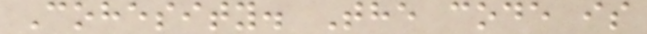Cohesity. The code is
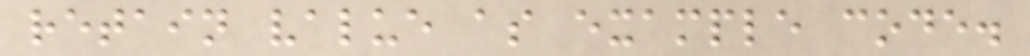retain value as example code.
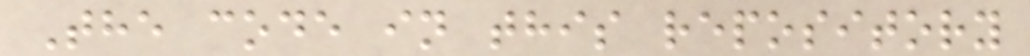The code in this repository
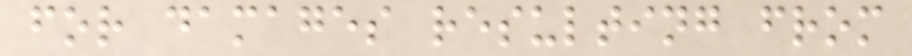for damages resulting from
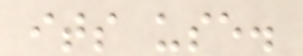its use.
